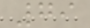79
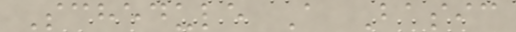Schedule A Basic
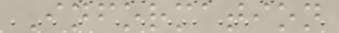Information
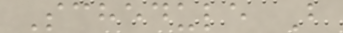Schedule B
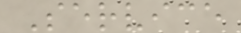Service
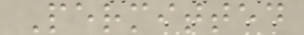Permitted
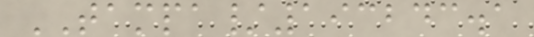TAMPA/193243.1
